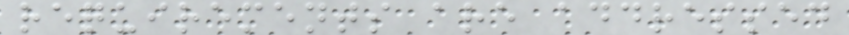requirements are addressed
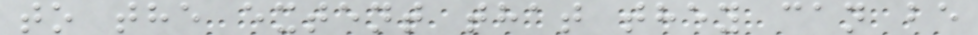to the extent that they can be
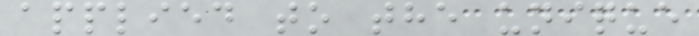applied to the unique
